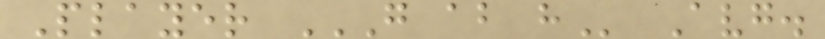Player G AB H Avg.
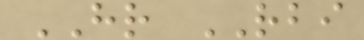HR RBI
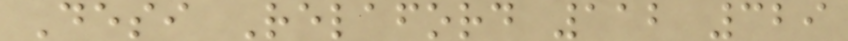Desi Relaford 112 329
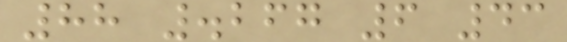88 .267 6 43
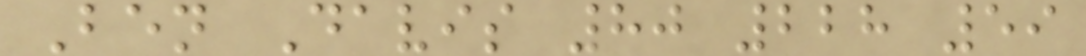Ben Davis 80 228 59
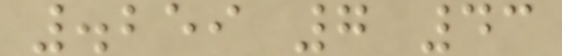.259 7 43
